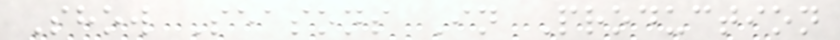Show Seasons In Production
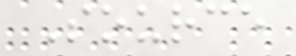Source
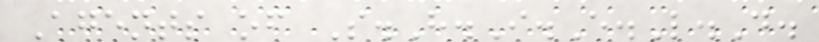Agents of S.H.I.E.L.D.
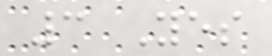3 Yes
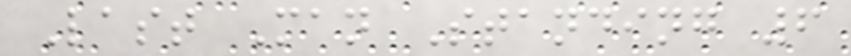Last Man Standing 6
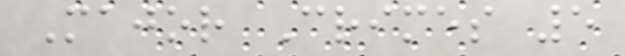Major Crimes 5
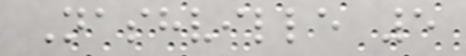Nashville 5
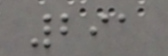291
